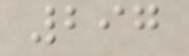297
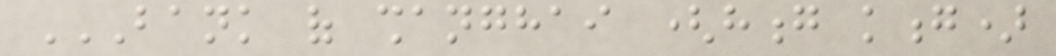BANK OF SHANGHAI (HONG KONG)
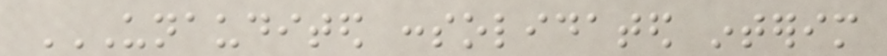UNAUDITED CONSOLIDATED INTERIM
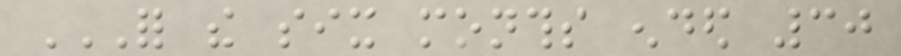FOR THE SIX MONTHS ENDED 30
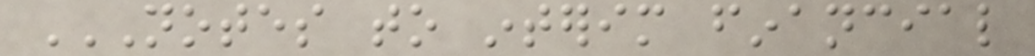NOTES TO INTERIM FINANCIAL
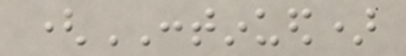(CONTINUED)
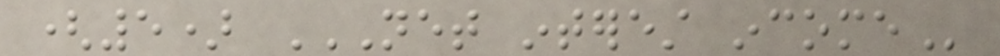(5) NET INTEREST INCOME
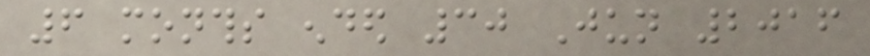6 months ended 30 Jun 2016
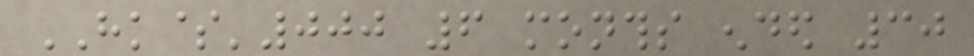HK$'000 6 months ended 30
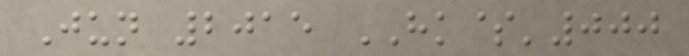Jun 2015 HK$'000
